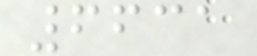6631
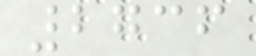2736
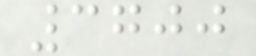3700
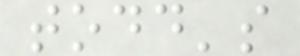todd's
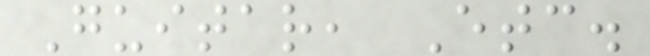Guitar, Etc.
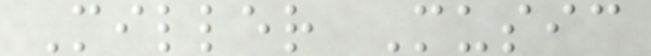Miller Music
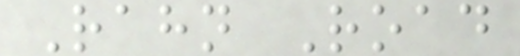Rahn Road
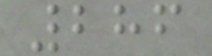286
